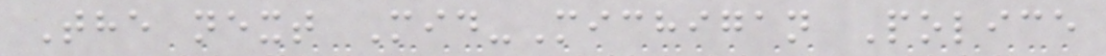The next Mid-Michigan Police
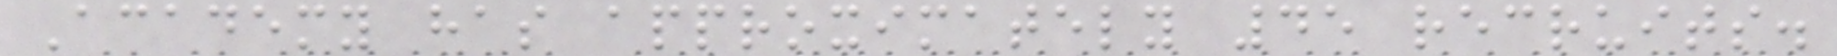Academy has approximately 45 recruits.
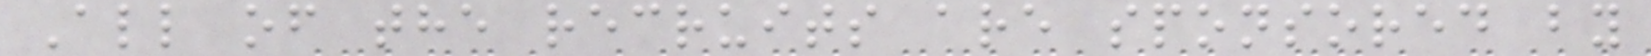All of the recruits are sponsored by
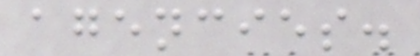agencies.
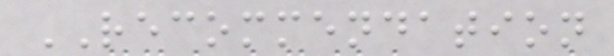RECOMMENDATION
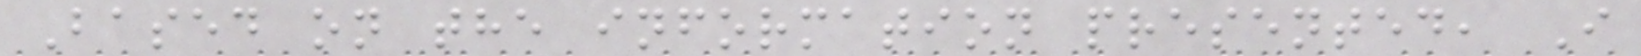Based on the information presented, I
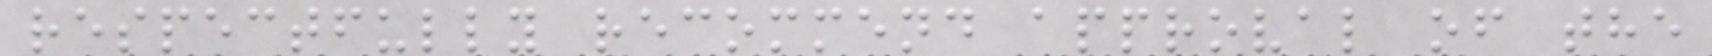respectfully recommend approval of the
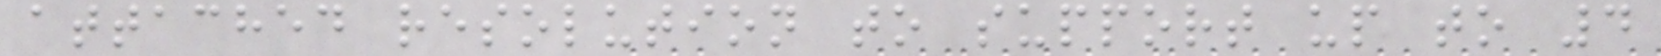attached resolution to support up to 4
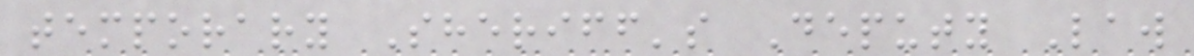temporary Sheriff's Deputy Law
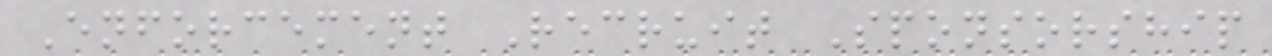Enforcement Recruit Sponsorship
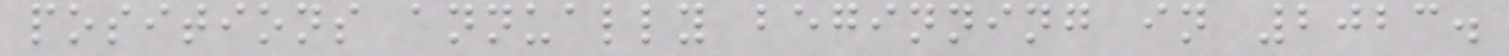positions annually beginning in 2023.
